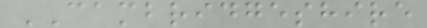CAMBRIDGESHIRE
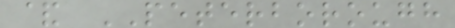& PETERBOROUGH
